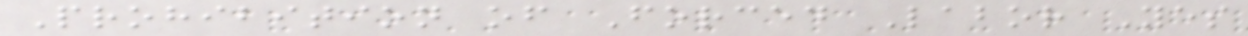Prohibition of Forced Labor Yes
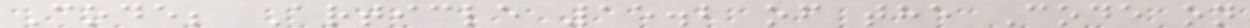Code; Article 15.2 of the Code on
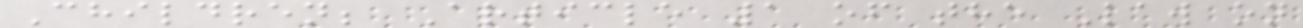Children; Article 1 of the Law on
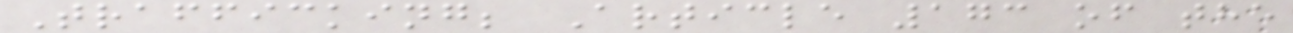Trafficking; Article 173 of the
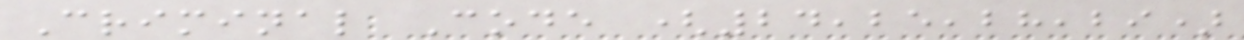Criminal Code (24,25,28,29)
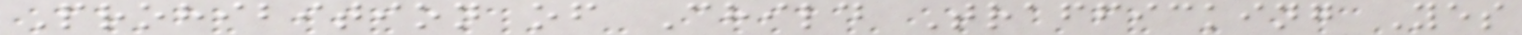Prohibition of Child Trafficking Yes
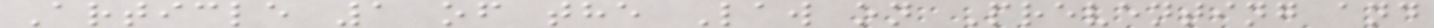Article 1 of the Law on Preventing and
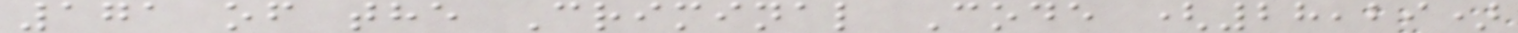171 of the Criminal Code (28,29)
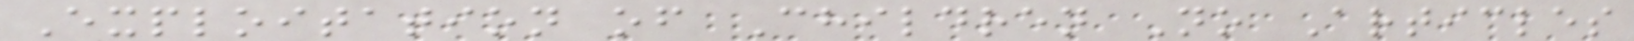Exploitation of Children No Articles
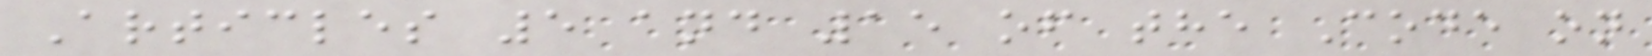Articles 5 and 15 of the Code on
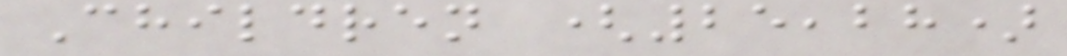Children (25,28)
